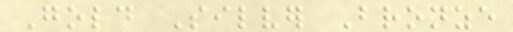Gold Silver Bronze
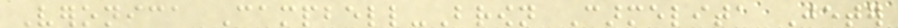Veronica Campbell-Brown Carmelita Jeter
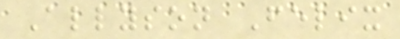Allyson Felix
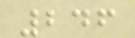246
